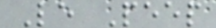Le Peep
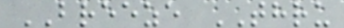BREEZE THRU
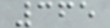365
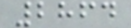2864
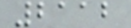2112
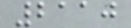2110
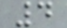4
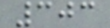303
